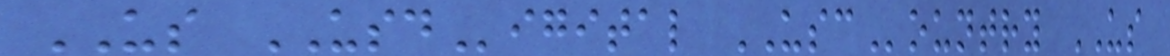US USDigital USCountry US
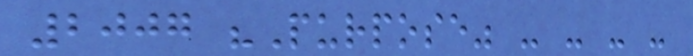2007 "Purpose" - - - -
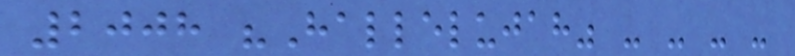2008 "Hallelujah" - - - -
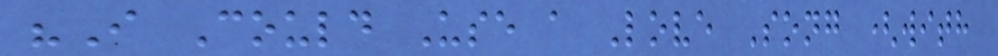"I Could Use a Love Song (with
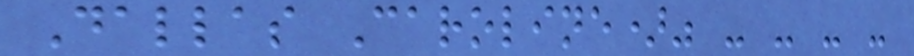Dallas Caroline)" - - - -
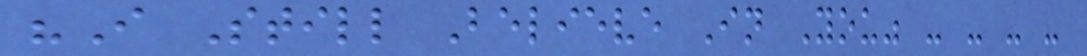"I Still Believe In You" - - - -
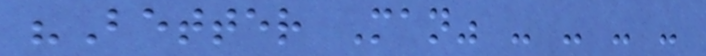"Better Man" - - - -
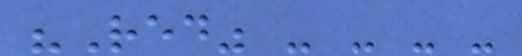"Red" - - - -
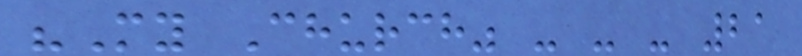"My Church" - - - 21
